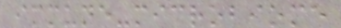immune-microbiome
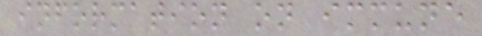information on immune
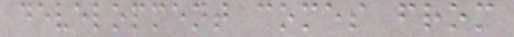development comes from
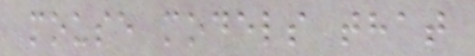mouse models that
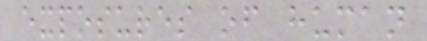exposures of human
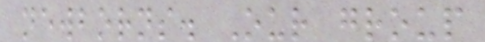newborns. Our group
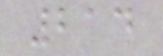214
